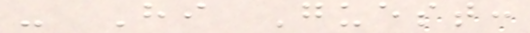- Hi Guest:
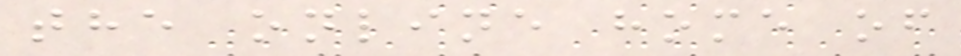the online home of
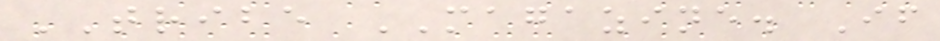TRIBE MAGAZINE. If
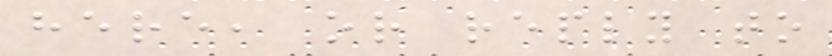here, or reply to
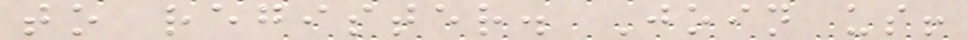to register. Join us!
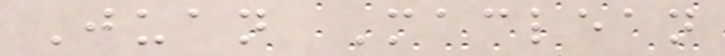Juan Maclean
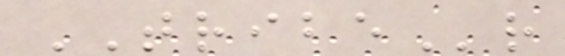TRIBEr
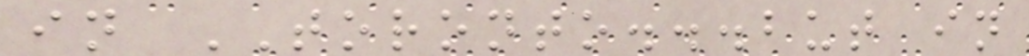in TORONTO...but in
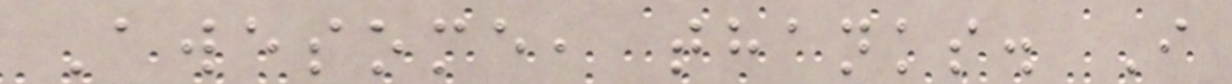Awesome, thanks. I
